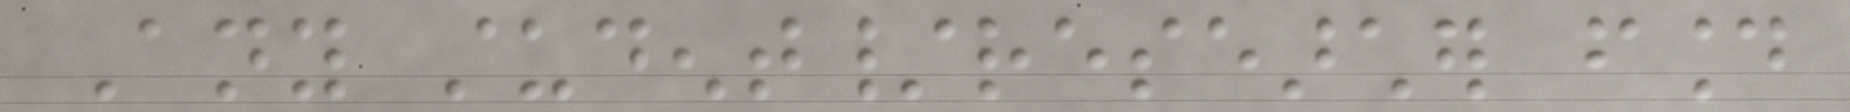Any student/researcher found
